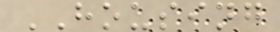HOUSING
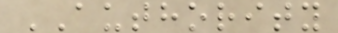AUTHORITY
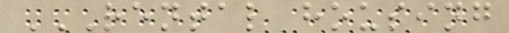RENTAL HOUSING
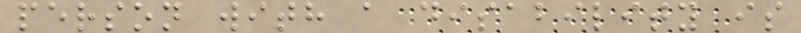person with a disability is
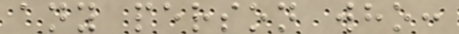any person who:
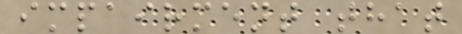impairment that
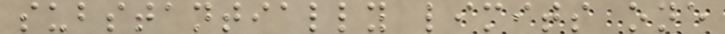substantially limits one
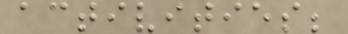activities;
